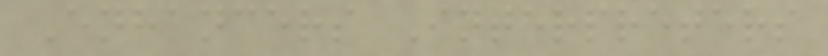Enhancers Interpreters
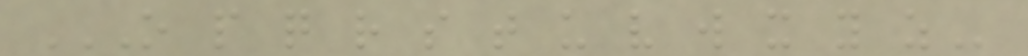O P Q R S T U V W X Y Z
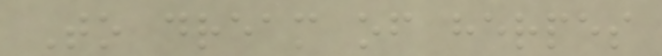To dream of herpes
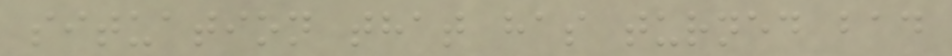situation that has turned bad
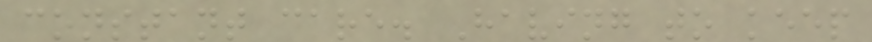constant care. Having to keep
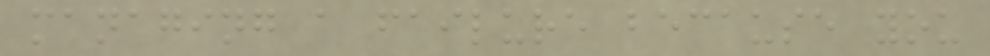managing a failure because you
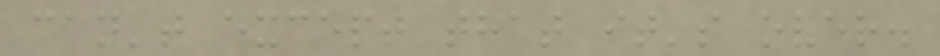can't except that it's over.
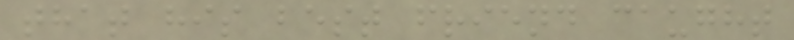that his best friend caught
